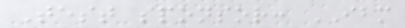Test sponsor: IBM
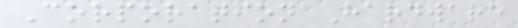Corporation Hardware
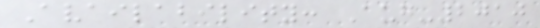Availability: Aug-2010
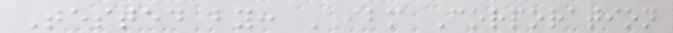Tested by: IBM Corporation
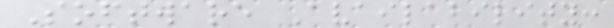Software Availability:
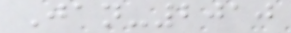Jan-2010
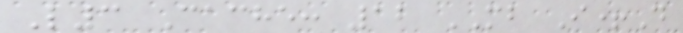L3 Cache: 12 MB I+D
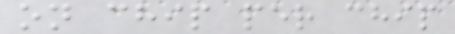on chip per chip
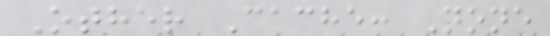Other Cache: None
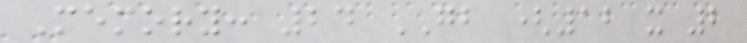Memory: 24 GB (12 x 2
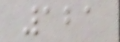121
